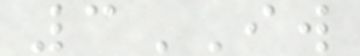3IW
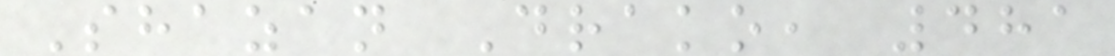Shazan Drako, 481
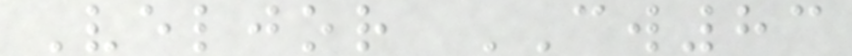Veljor CW83
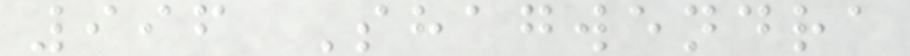996 Shagwendra
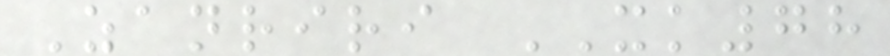Zanriri XK78
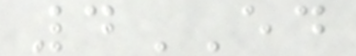4ED
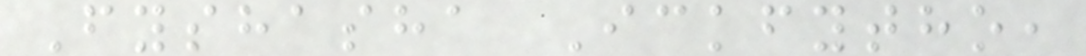Fyshasha Ickfytho,
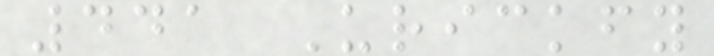441 Urickfy
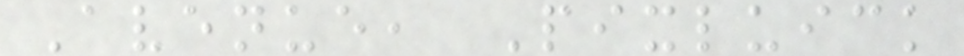Avenue, Pixluick
